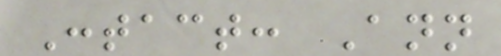Contact: Ann
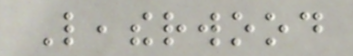Leatherwood
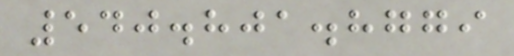540.801.8779
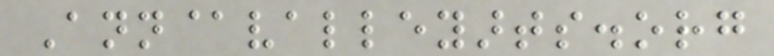Ann@valleyarts.org
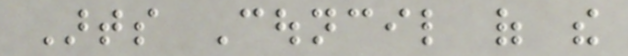Arts Council of the
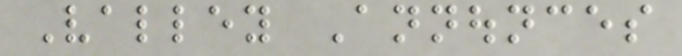Valley Announces
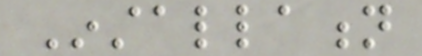Installation
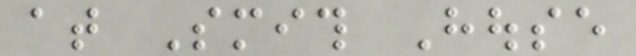at Smith House
